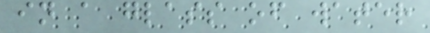in a glass of water
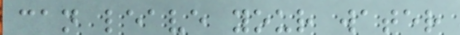can leave your water
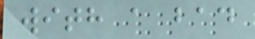with a bad
